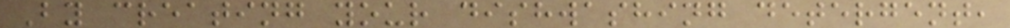By creating your dishwashing detergent,
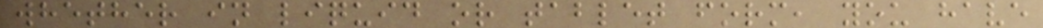whether in liquid or tablet form, you have
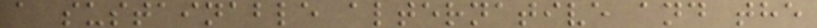a sustainable alternative and the
